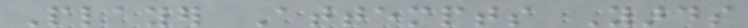Player Attempts Yards
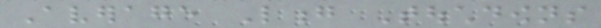Average Long Touchdowns
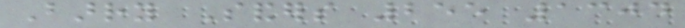Barry Sanders 255 1304
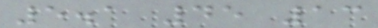5.1 45 13
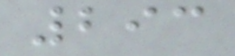293
